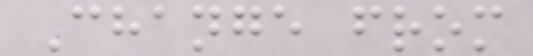Change from
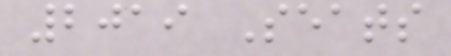2019 Seats
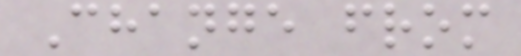Change from
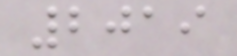2019
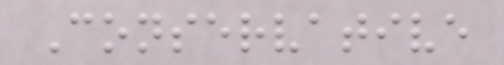Conservative
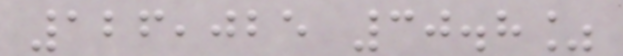126,025 30.8%
